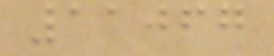11067
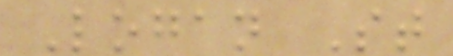Logan St
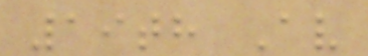19th Av
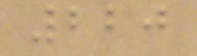220
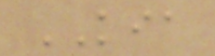KIA
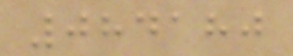084180
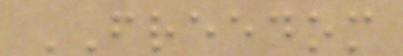FREEDOM
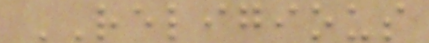RELIGIOUS
